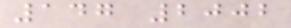147 2002
